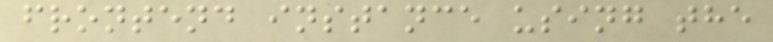frontend instance using the
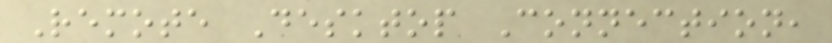Remote Desktop Connection,
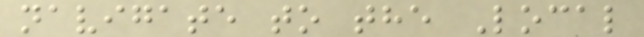navigate to the Local
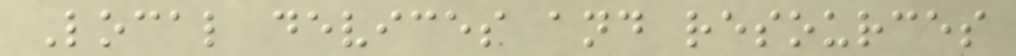Local devices and resources
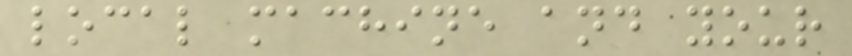local machine and your
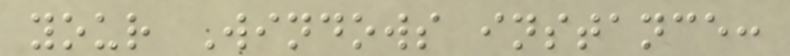your Windows instance:
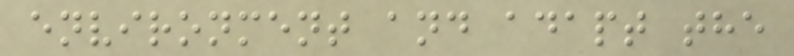environment and adapt the
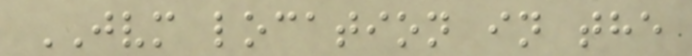JVM location in the
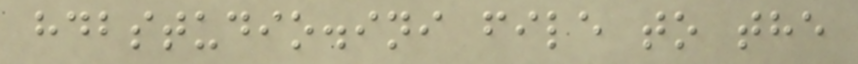hdbstudio.ini file to the
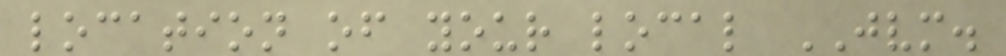location of your local JVM.
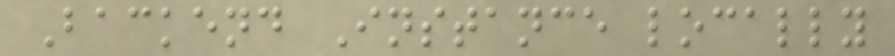Backend Instance locally
